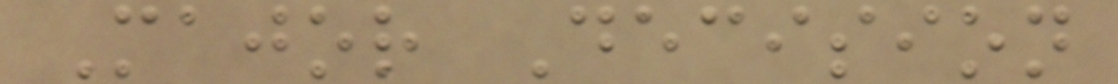Major Decision
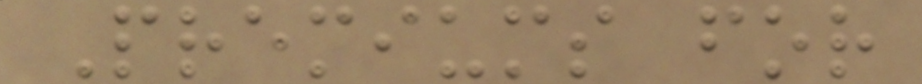Premiums for
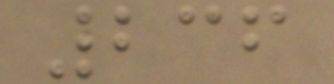236
